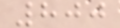800
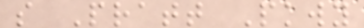s Pratt Pkwy
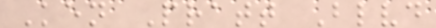Ken Pratt Blvd
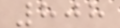808
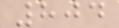804
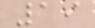19
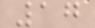17
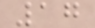17
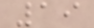19
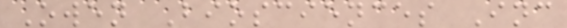Owen Biosciences Inc
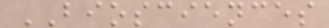BIOSCIENCES
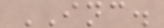INC.
